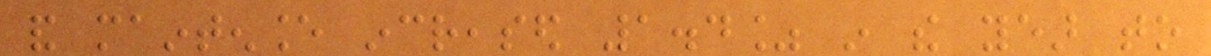and maintenance increased 1.4% in the year to
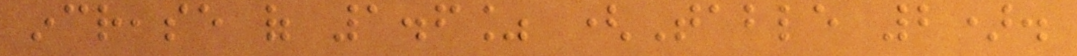increase of 1.6% (Table 2).
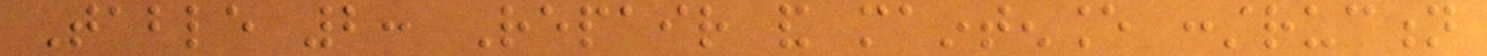Table 2: Repair and maintenance construction
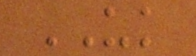UK
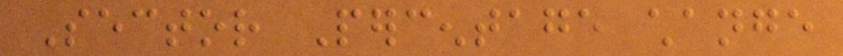Sector Percentage change
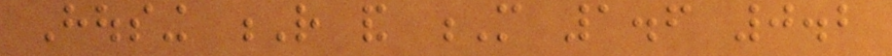Housing R and M 1.6 0.2
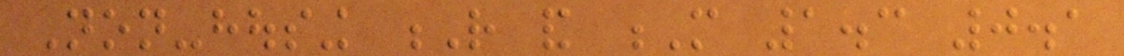Non-housing R and M 1.3 0.1
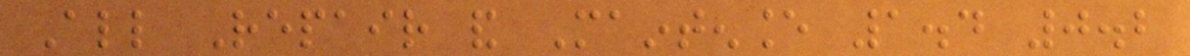All Repair and Maintenance 1.4 0.2
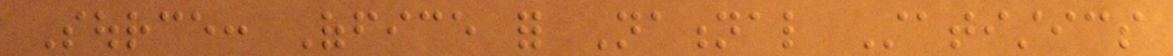Source: Office for National Statistics
